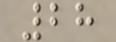28
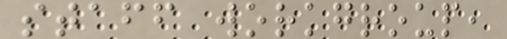staff workgroup,
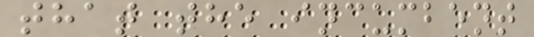that the incumbent
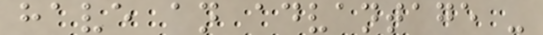have an advantage -
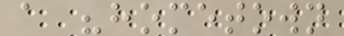a "hometown
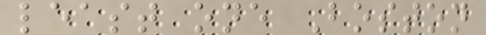least one Boston
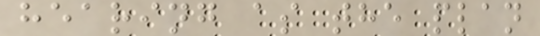hearing as the plan
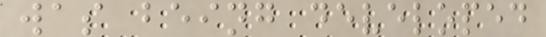was being developed
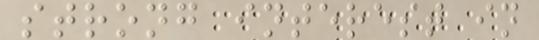strong interest in
